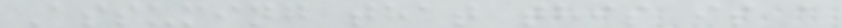Assuming that this is a
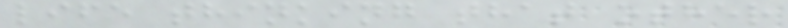life thinking that other
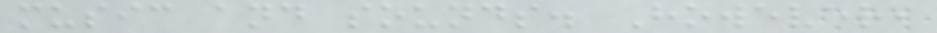music and sounds. However,
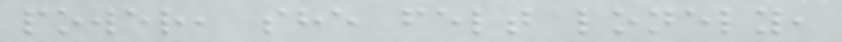power, she felt lonely,
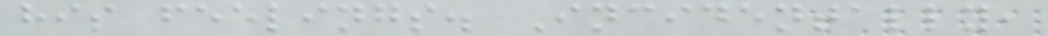his feelings. Incidentally,
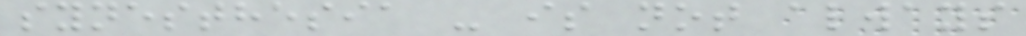synesthesia - is not always
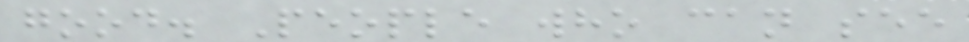good. People who can see
